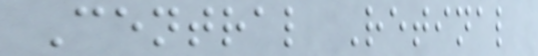Central Retinal
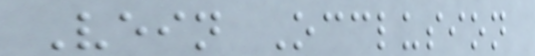Vein Occlusion
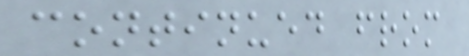continued from
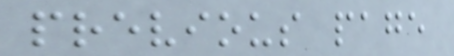previous page
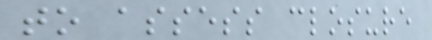to assess closure
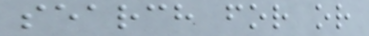search for or
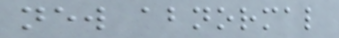new abnormal
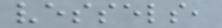vessels,
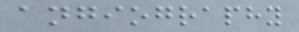angiography
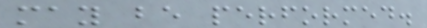may be performed.
